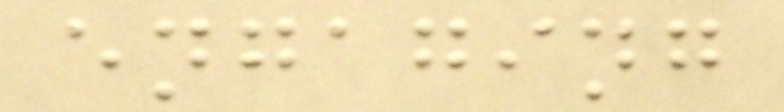engaging
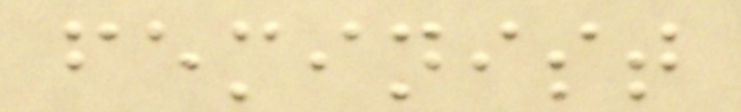feminist
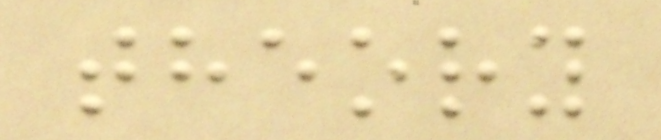theory
